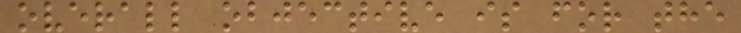overall objective is for the
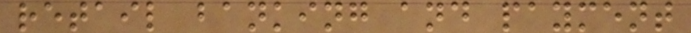retail banking and payment
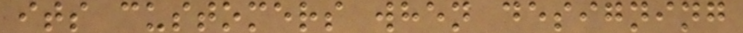its customers when designing
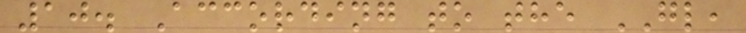10. According to the GL,
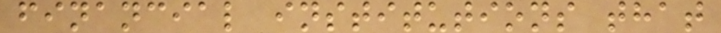financial institutions that
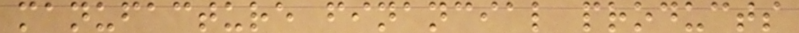manufacture financial products
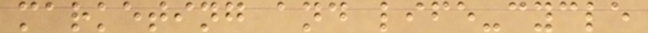marketing and life-cycle
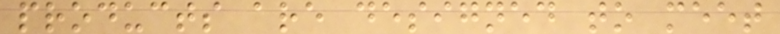products are designed to meet
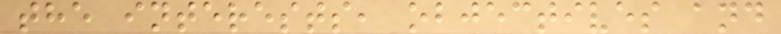the interests, objectives and
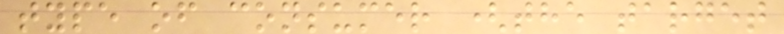type of consumer (the target
